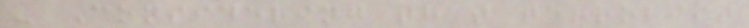- Considering that terrorist
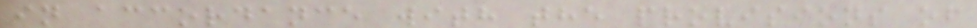in accordance with the provisions of
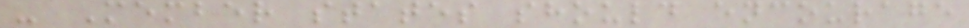- Member states should encourage
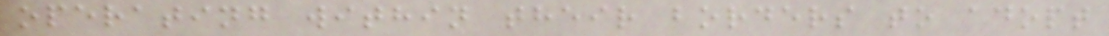operating within their borders to adopt
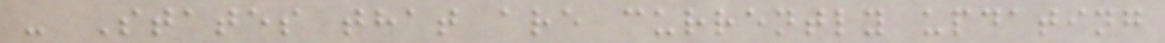- States that are currently updating
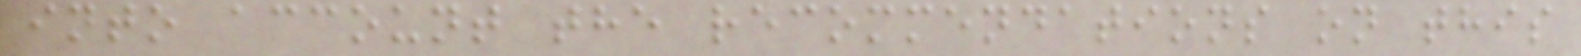into account the recommendations on this
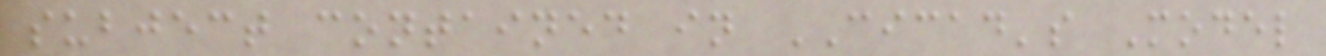subject contained in CICAD's Model
